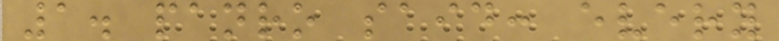1. panro said: every
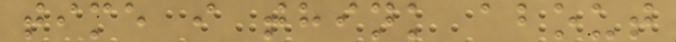time i think about
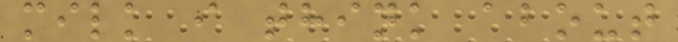milk i think about
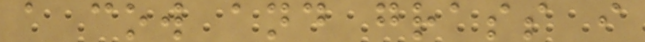a cow and grass i
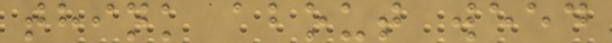think about weed
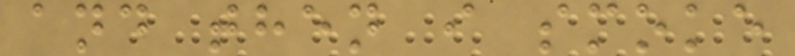and then i smoke
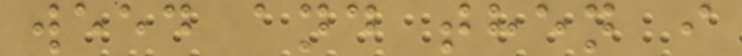weed and then i
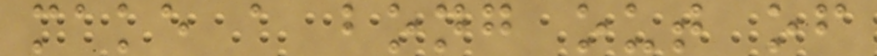make a bong out of
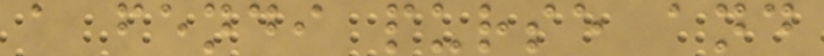a fendi purse and
